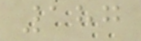187
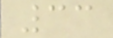33
